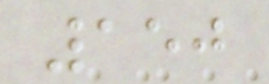150
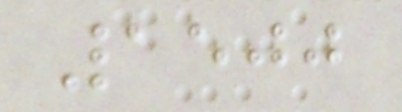1500
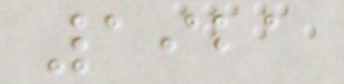1921
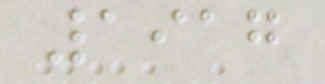1917
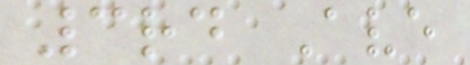3rd Ave
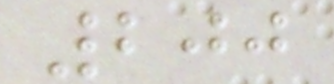200
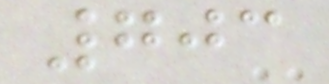703
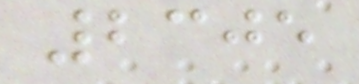2305
